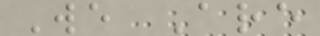We Are
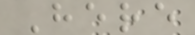Here
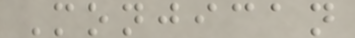Monjican
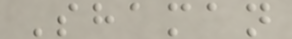Shaman
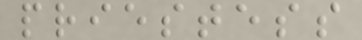priestess
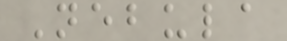Nebula
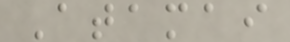Atamai
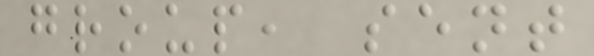group, sent
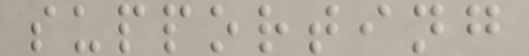supporting
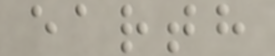earth
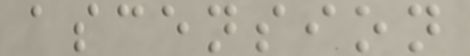ascension
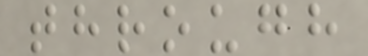through
